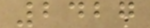2427
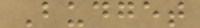Budget
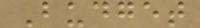Budget
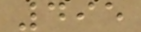495
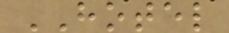HOTEL
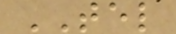TEL
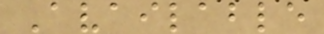Available
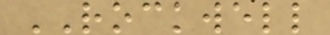ROCKWELL
